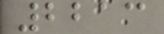2213
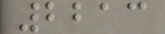2213
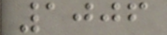1006
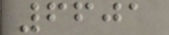6601
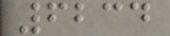6234
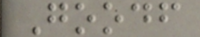Goodf
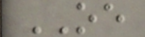OE
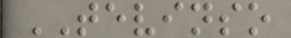TEVINSO
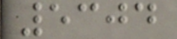5304
